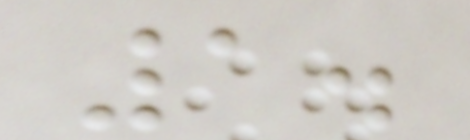1.
